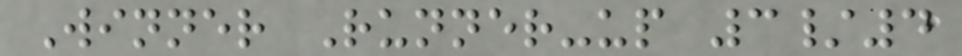Winner Runner-up 3/4
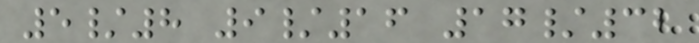5/8 9/16 17/32
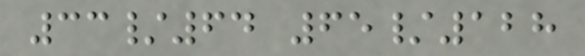33/64 65/128
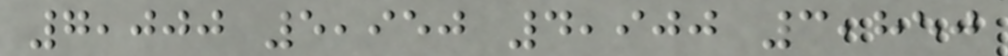7,000 5,950 4,900 3,850
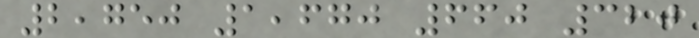2,750 1,670 660 320
